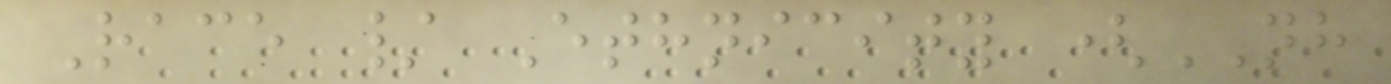Race / Ethnicity (NH
